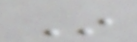In
